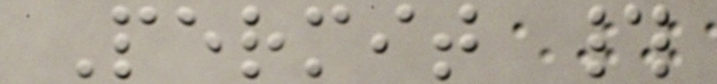Permit #
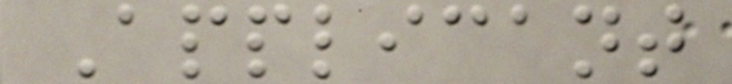Applicant
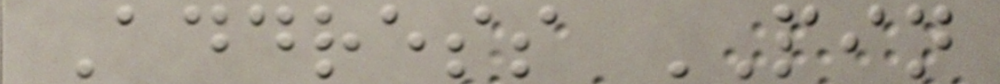Address PIN
